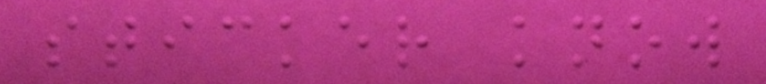sticker know
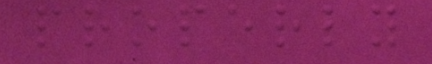properly
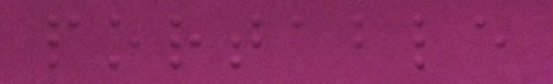portable
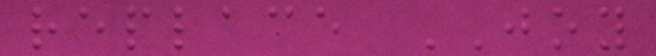replace JOY
